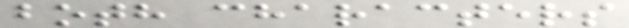both characters
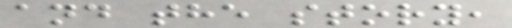and the story,
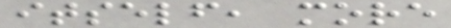itself, more
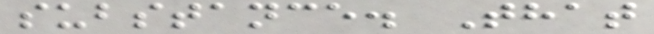substance. That
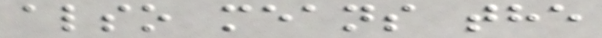also means the
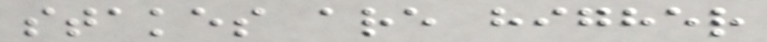stakes are higher
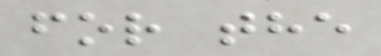for the
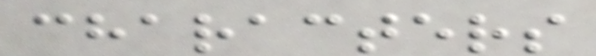characters
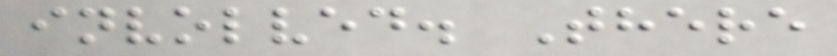involved. There
